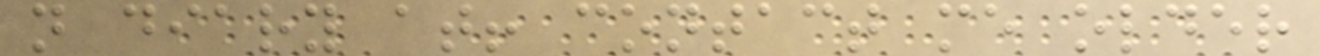n diary at! contact me older
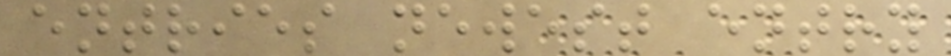entries newest entry
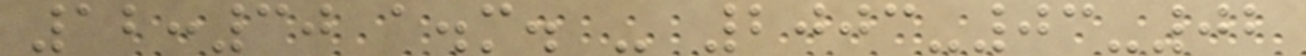12:30 a.m. - 2003-03-02
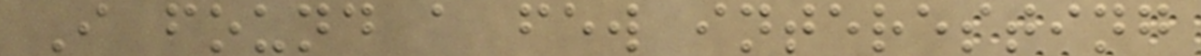I found a few interesting
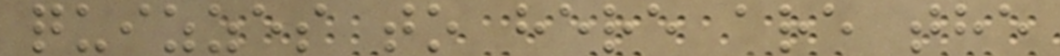quizzes to here are the
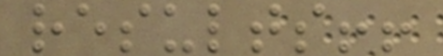results!!
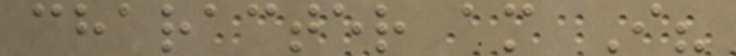character am I?
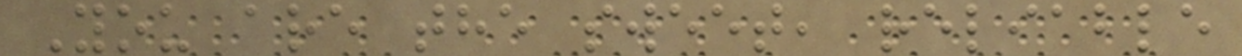You are the sweet, reliable
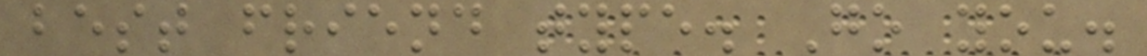best friend type. Go you.
